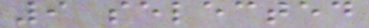9 selected
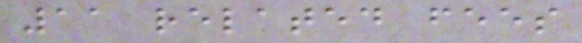11 related fees
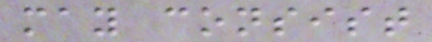may consist
